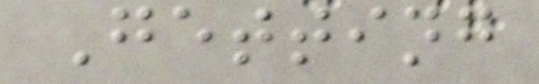Getting
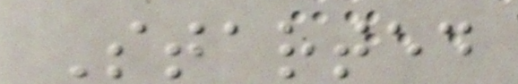Started
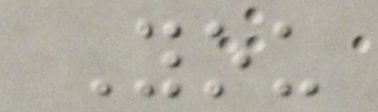You
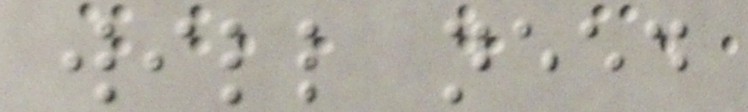will need
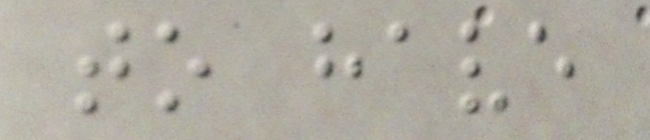to have
